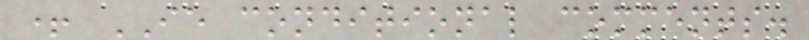+ IE conditional comments.
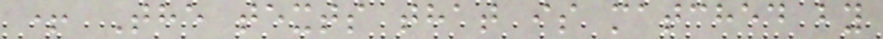+ The texts that is matched by
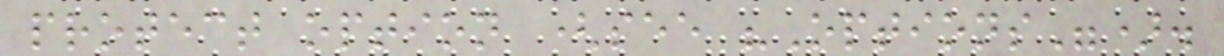protect option (see "Options").
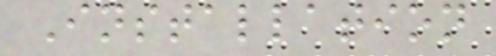Installation
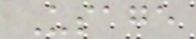Usage
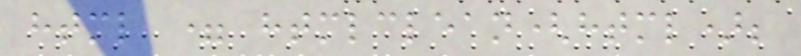html = htmlclean(html);
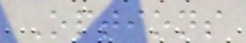Options
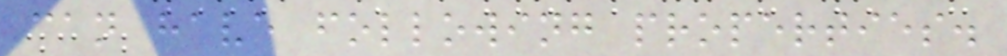can have following properties.
